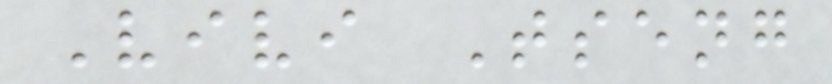Vivi Tseng
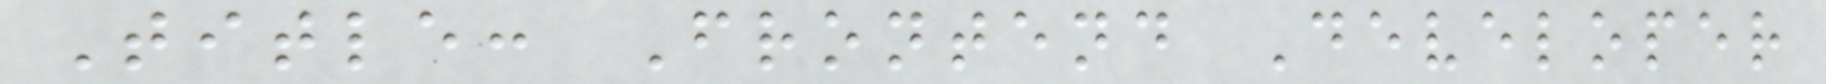Title: Frontend Developer
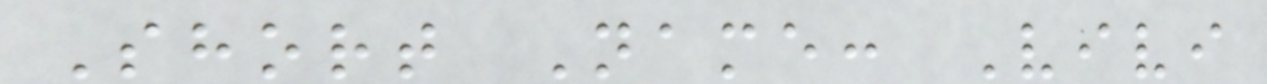Short Name: Vivi
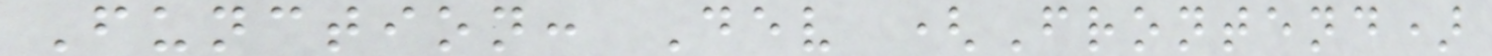Function: Dev (Frontend)
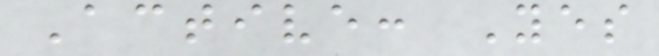Active: Yes
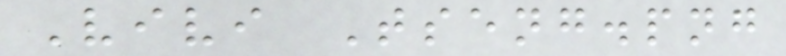Vivi Tseng.png
